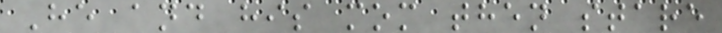He and his mom then stare
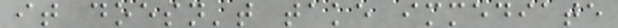it doesn't take immediate
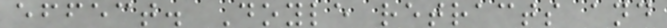effect. Doyle retracts and
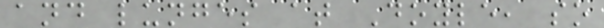and lunges at Doyle, so
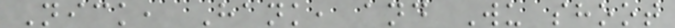Nick, Hank, and Wu shoot
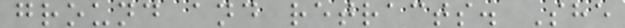ground and retracts. She
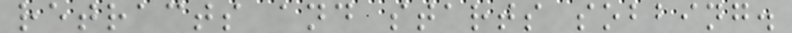retracts and starts sobbing.
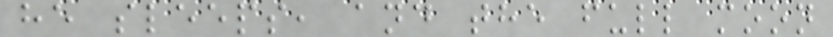he sleeps, and the full moon
